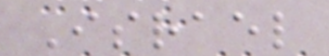Israel
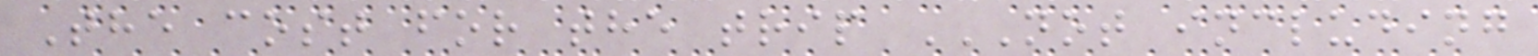The cost for the trip NOT INCLUDING
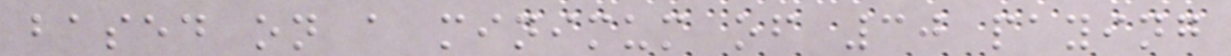based on a minimum of 30 paying
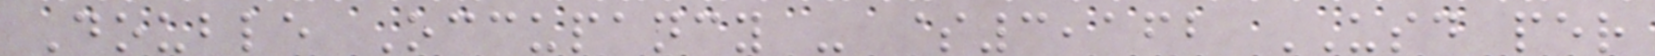Double Occupancy - $3,162 USD per
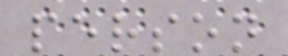person
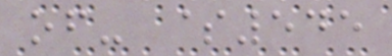of- $545
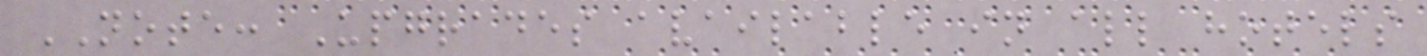NOTE: Upgrades available in all hotels
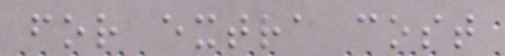for extra cost
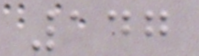147
